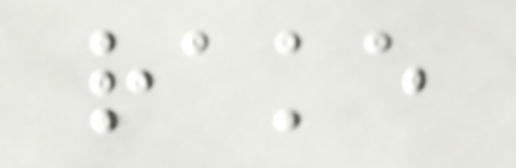rake
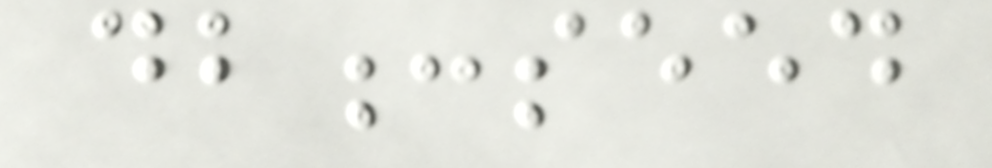db:seed
